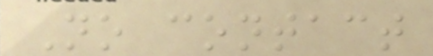No contact
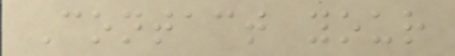Contact your
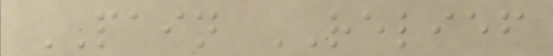PAIN RELIEF
